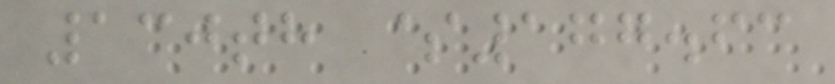130th $177.63
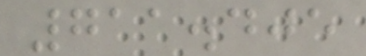711.405
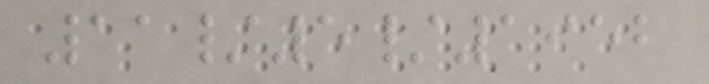11/5/1952
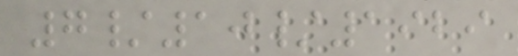7/10/1929
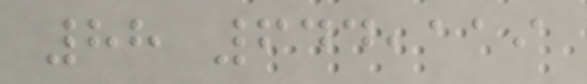88 644,119
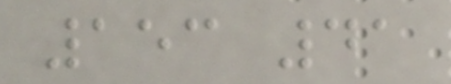153 41
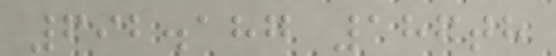692.187 186th
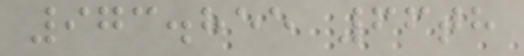973.855 66th
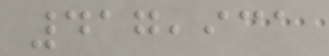417,931
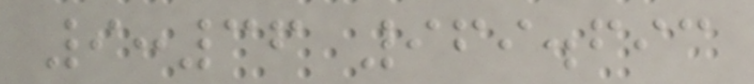9:36 969.693
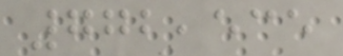772,535
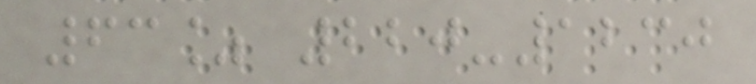63% 220-1230
